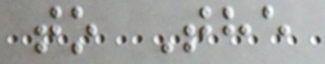to The
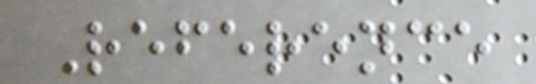Reference
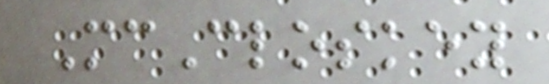McCloskey
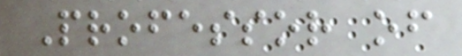Professor of
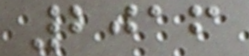2016
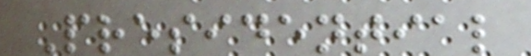Presidential
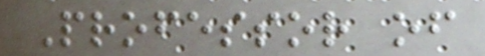Professor of
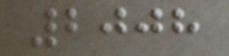2008
